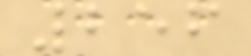256
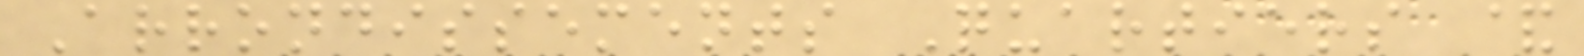Arrondissements Quartiers &
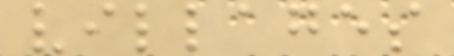villages
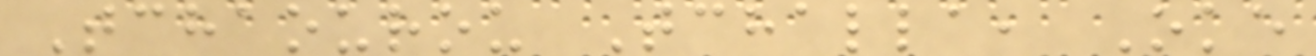Tchaourou Tchalla, Oke
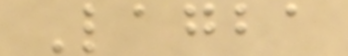Lagba
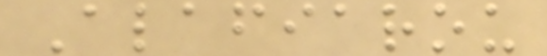Alafiarou
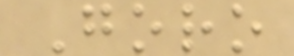Goro
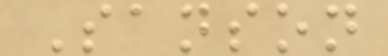Sanson
